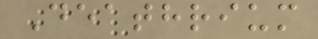Deathrium
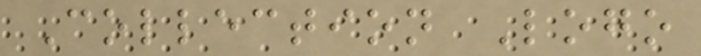Collection Logo
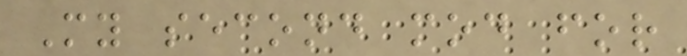My second mod for
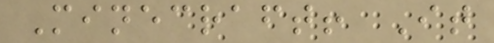Minecraft! It
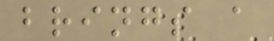brings a
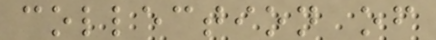collection of
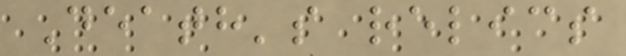Death's relics
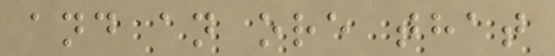and an ore that
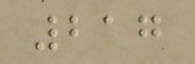217
